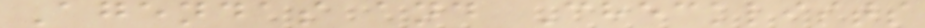Agendas and Checklists
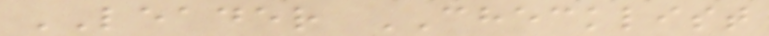LEADER CHECKLIST
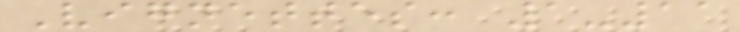Vignettes: 1-11
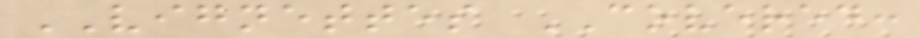VIGNETTES COVERED:
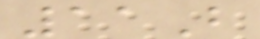11B
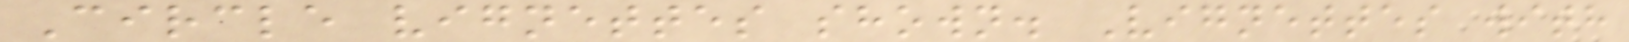Circle vignettes shown. Vignettes with
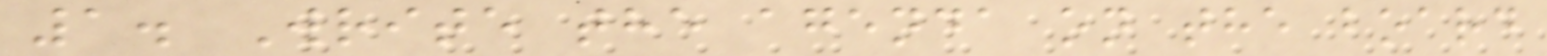1. Write the agenda on the board
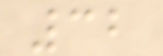32
